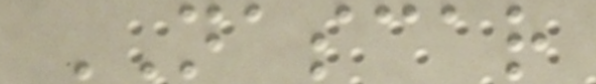NASCAR
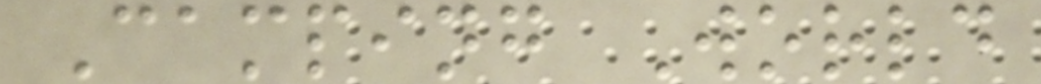Camping World
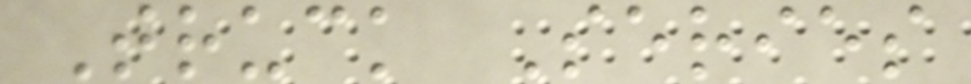Truck Series
